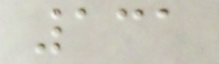131
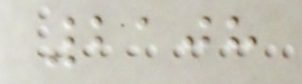2108
